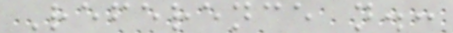Reference n.:
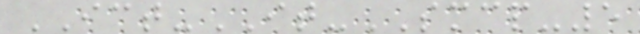ICT-IT-SMCP-5
